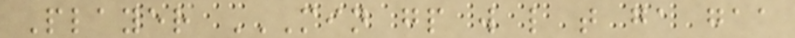Player MIN GP W L T GA GAA
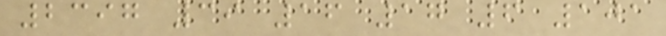2397 39 16 17 6 101
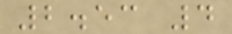2.53 4
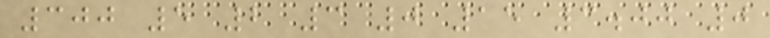300 5 2 3 0 15 3.00 0
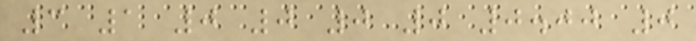3 1 0 0 0 0 0.00 0
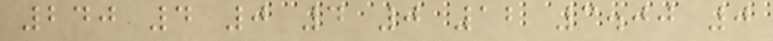240 4 0 4 0 12 3.00 0
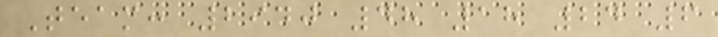Team: 2940 48 18 24 6
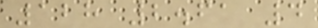128 2.61 4
